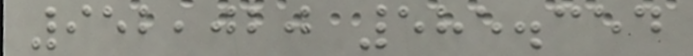952,020 585.354
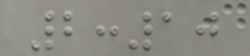2:10
